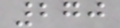270
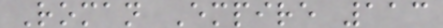Roman Empire 113
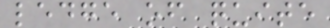ledge of quite
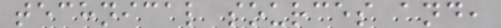technical sources and,
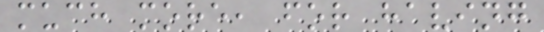much more, for having
